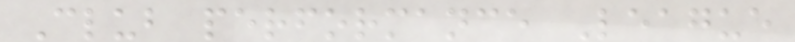Club performance League
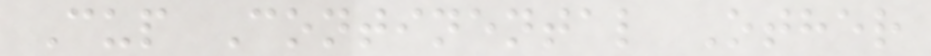Cup Continental Other
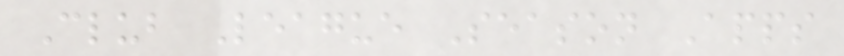Club League Season Apps
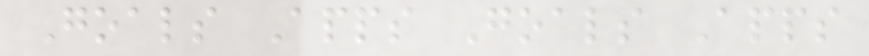Goals Apps Goals Apps
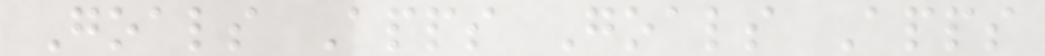Goals Apps Goals Apps
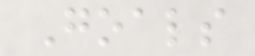Goals
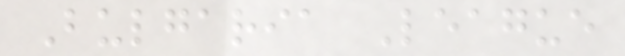Bulgaria League
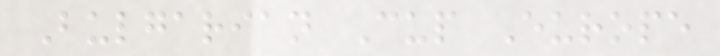Bulgarian Cup Europe
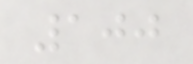100
